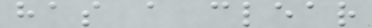has a clear
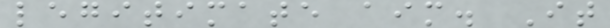legitimate aim. It
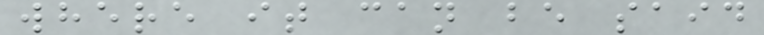where it can be said
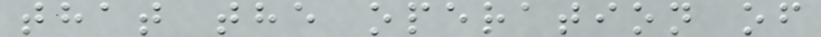that the operation of
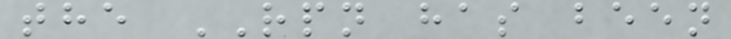the RPN has been
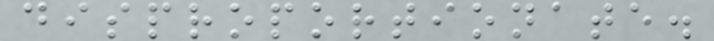disproportionate.
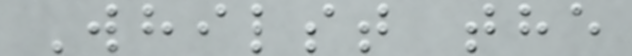Whilst the
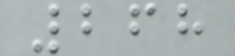268
